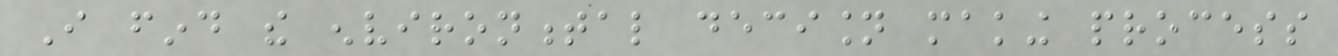I find the environmental decision making process
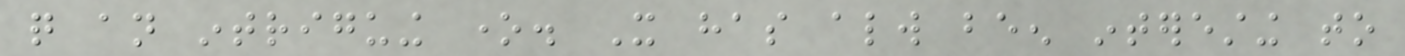quite an intriguing one. It has always been interesting to
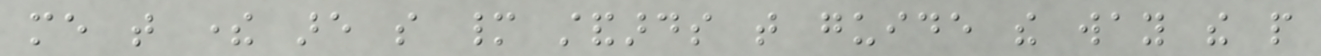me that there are so many standards that guide the way the people
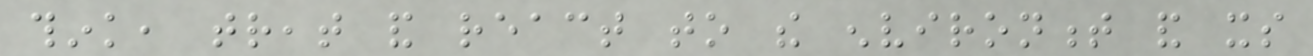think, treat and react to the environment and its
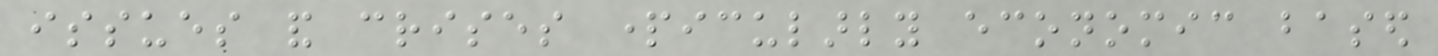issues and crises particularly economic based
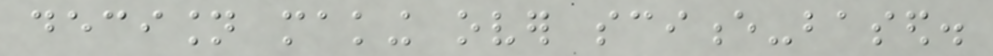decision making over science-based.
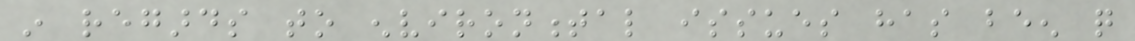in regards to environmental issues has been quite
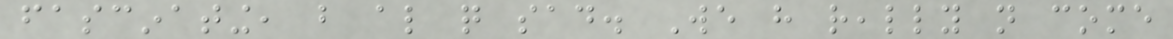fascinating, but also quite sad. We have really not come
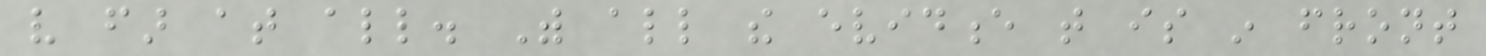very far at all. With all the evidence that is in front
